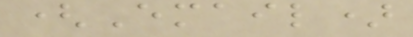(Email)
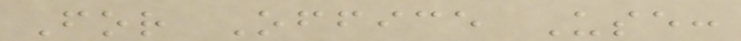For Office Use:
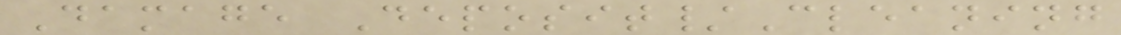Damage Deposit/Cleaning
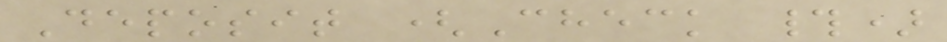Deposit (Check #)
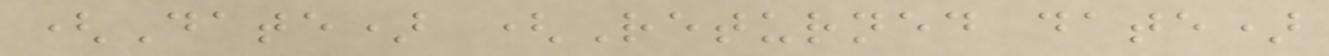(Date) (Returned date)
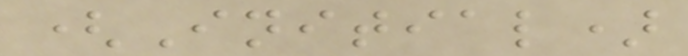(Initial)
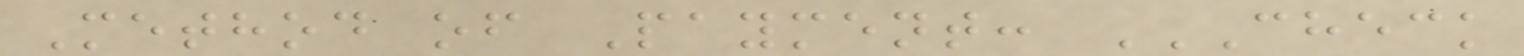Method of Payment: CHECK
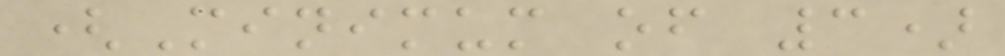(Minimum of 3)
